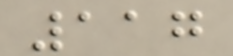117
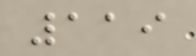119
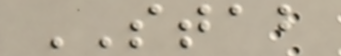STAB
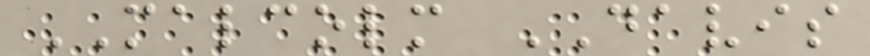MALCOLM DAVIS
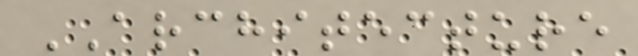ARCHITECTURE
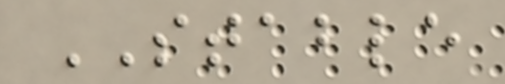STABLE
